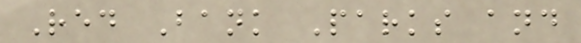Red Bank Parks and
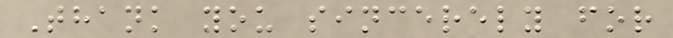Thank you sincerely for
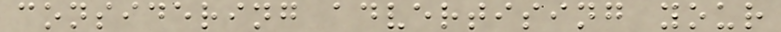considering advertising your
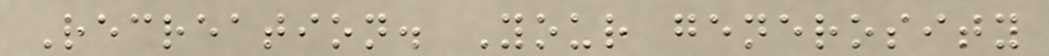Recreation. Your generosity
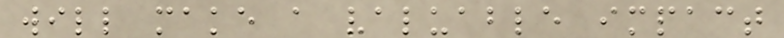will make a valuable impact
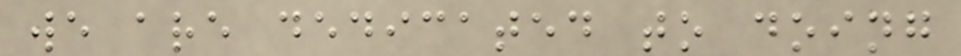we are dedicated to doing
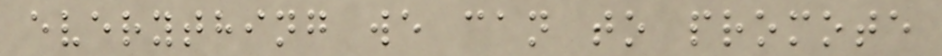everything we can to promote
